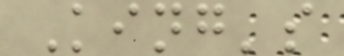King's
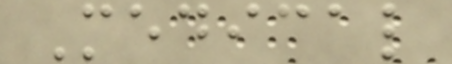Medical
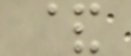&
